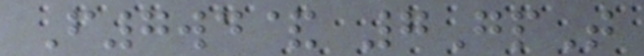F7wd& 7GpT
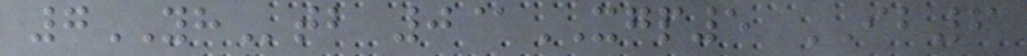7YHtb 0@XGP5 IB6
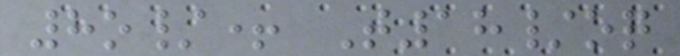8o/+ T18/oq
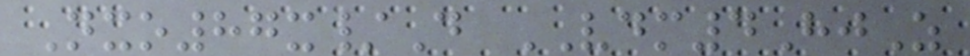Nxo87x/D VDM4HjZ
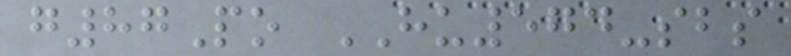g87Po HU574-sbs
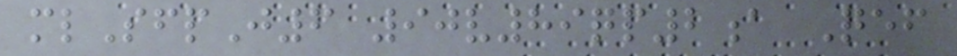mlSfpJ6 90v89qp2a Qef
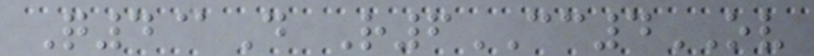Q4@D R6CC4OV
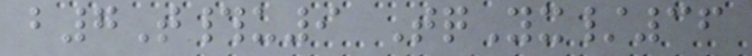b7T#u9 TqYx/36
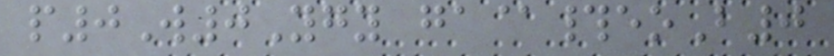p0W0Ygy ga@#eoB0
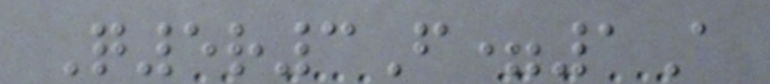Q5r3F=1A
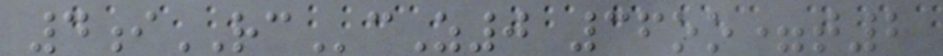4iRCcZ0 36oo=t2
